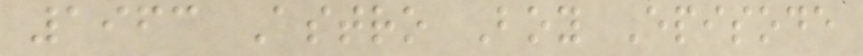1963 Astro Boy Episode
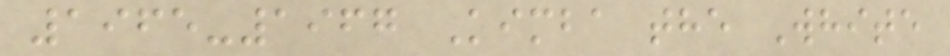1965-1967 Kimba the White
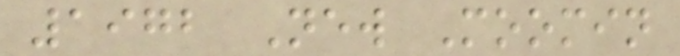1972 New Moomin
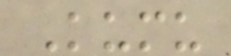Kumu
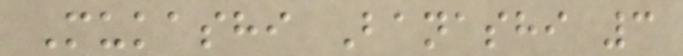Mukashi Banashi 3
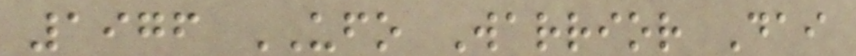1976 UFO Warrior Dai
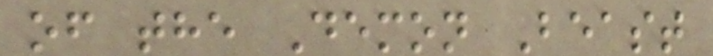of the Demon Beast
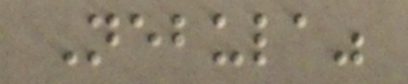Nebula"
